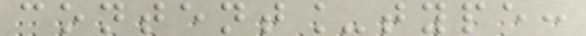content_type:
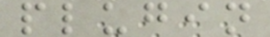plugin
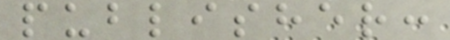publisher:
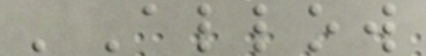'Allow
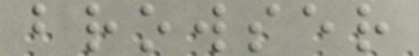browser
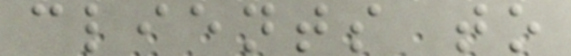clients to
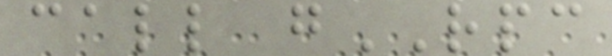call gRPC
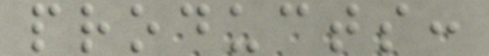products:
